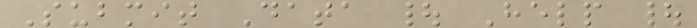Submit Data | Help |
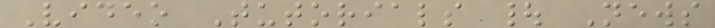Video Tutorials | News
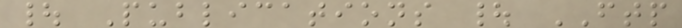| Publications | FTP
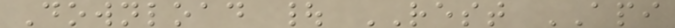Download | REST API
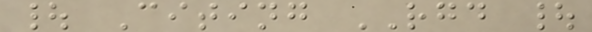| Citing RGD |
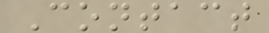Contact
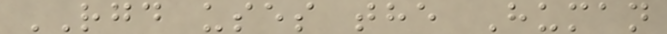RGD uses the Human
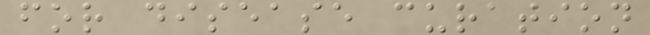for disease curation
